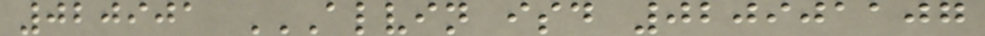020901 ALVIN ISD 020901107
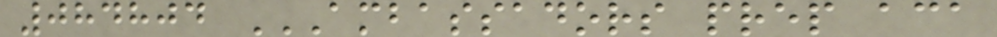084804 AMBASSADORS PREP ACA
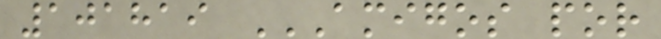101819 AMIGOS POR
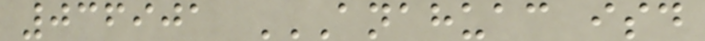036901 ANAHUAC ISD
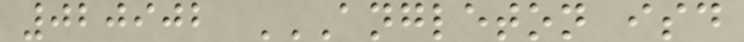020902 ANGLETON ISD
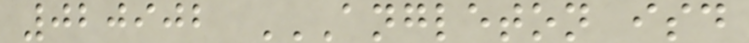020902 ANGLETON ISD
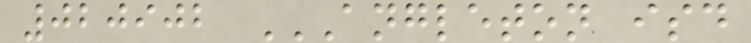020902 ANGLETON ISD
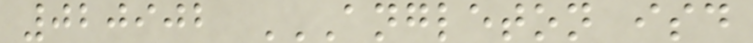020902 ANGLETON ISD
